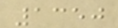1350
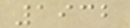1932
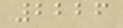2226
